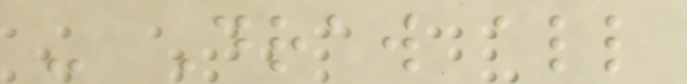- Draw all
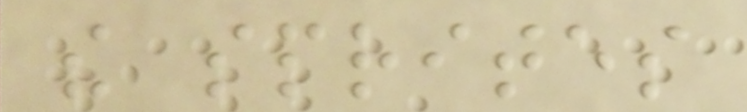the sprites
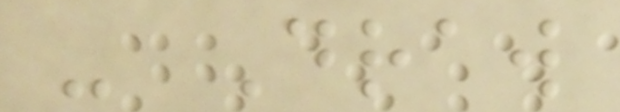- Draw
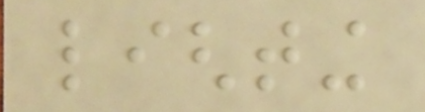lighting
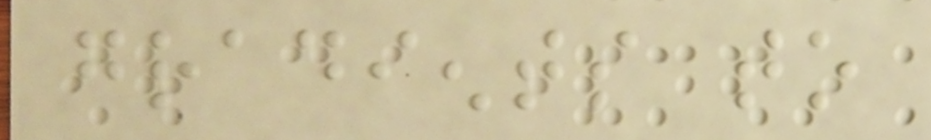gradients to
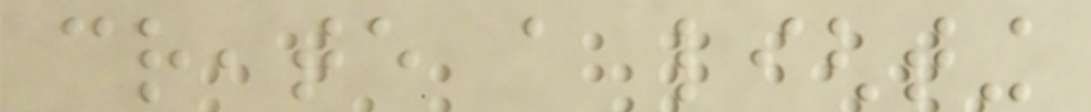create a lighting
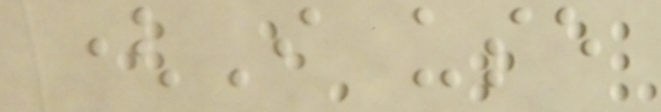(I use
